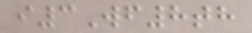i3Wf8th
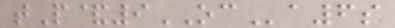tP&9OCa6s
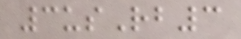3usRb3
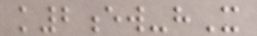k2ew-hX
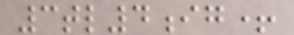3tl4ig+
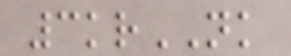3krNK
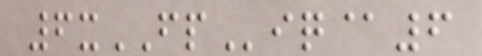6xFPiq@6
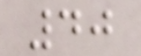40
